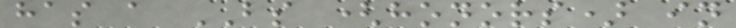has a BS (honors) in
